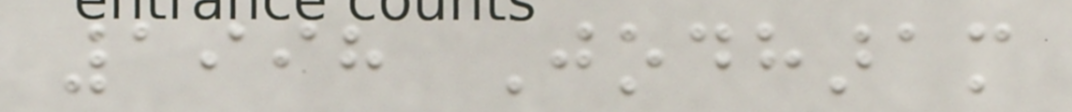1998 Jodharam
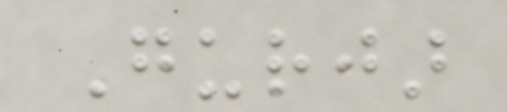Gurjar
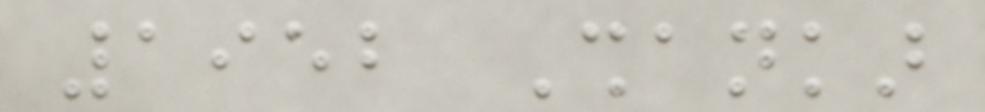1952 Shankar
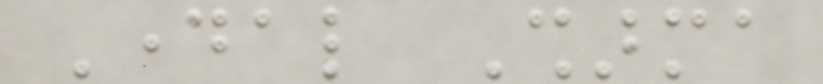Dayal Sharma
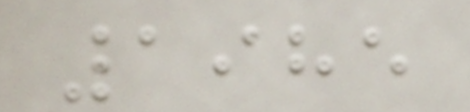1985
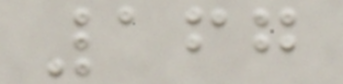167
